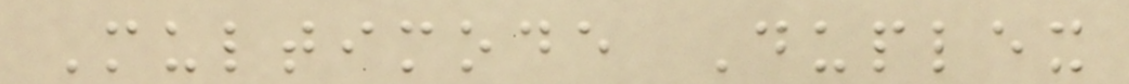Multimode Duplex
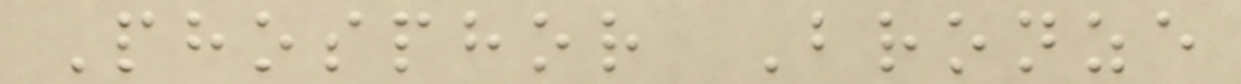Phosphor Bronze
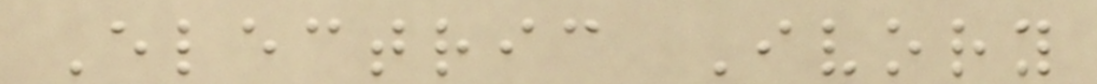Electric Ivory
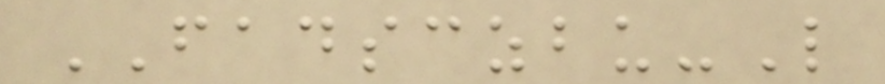FADSCZBU-L
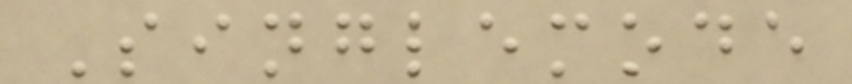Singlemode
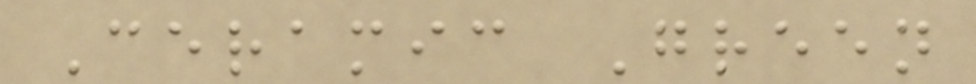Ceramic Green
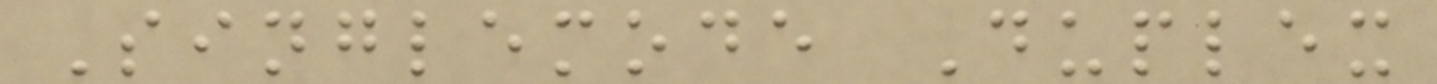Singlemode Duplex
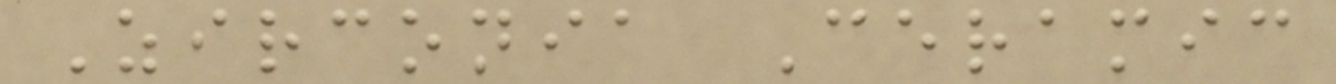Zirconia Ceramic
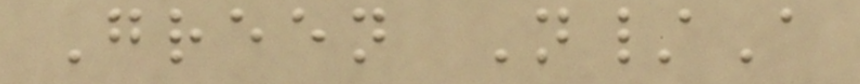Green N/A
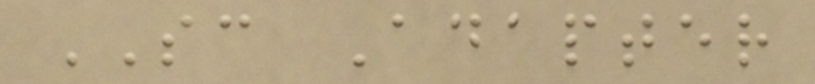SC Adapter
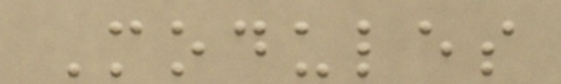Modules
